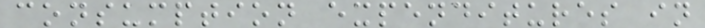consumption expenditures in
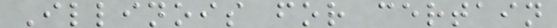Illinois for certain
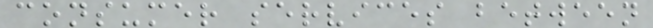consumer services between
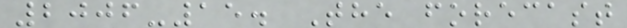2006-15. The forecast
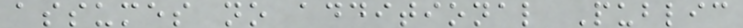assumes no additional Public
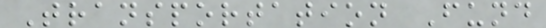Transportation Fund
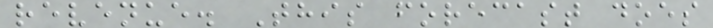revenue. This forecast does
